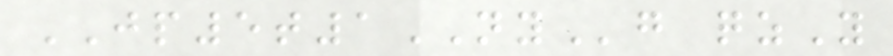JP5t1NYg qzY
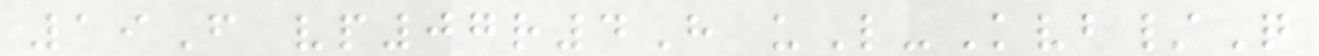19F vp07r4H uL-Kvb/Q
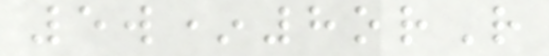5w*8orR
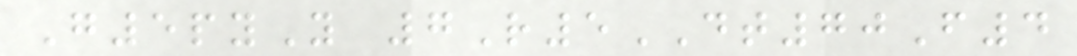G5pyY 7R5DT70F4
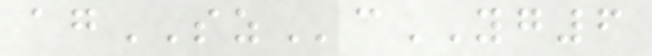agSZcYG6
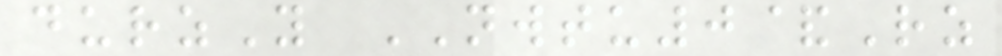durzY NWTU0&Rz
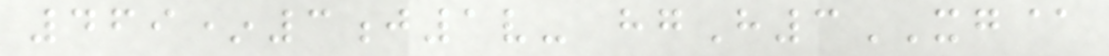469*3j1v- hgH3XG@
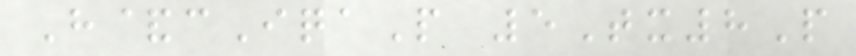H&cIqaP 5Tx8P
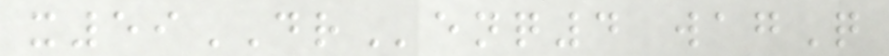x59DRenq4 wagQ
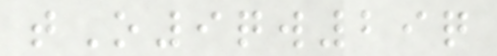tO9qw29q
